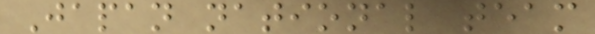Japan national team
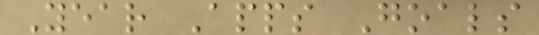Year Apps Goals
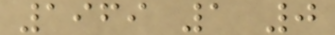1969 1 0
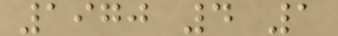1970 4 1
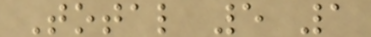Total 5 1
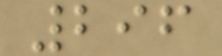296
